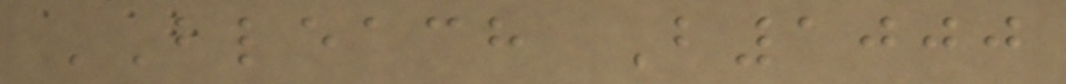BLEACH B1000
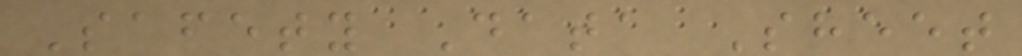Safety Data Sheet
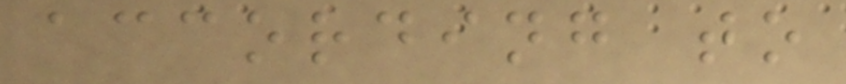according to
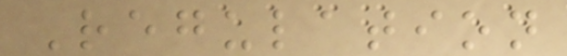Regulation
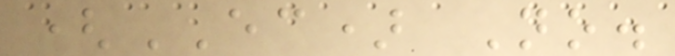(EC) No.
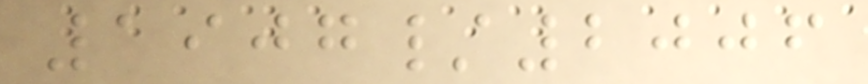1907/2006
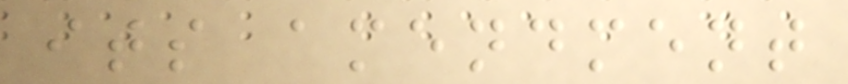its amendment
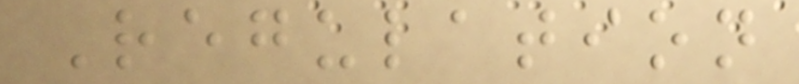Regulation
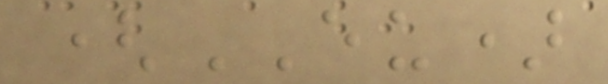(EU)
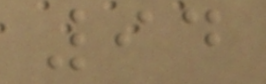94
